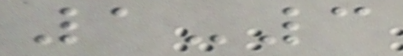1-3
